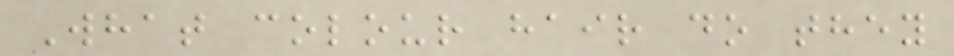What colour hair do they
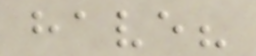have?
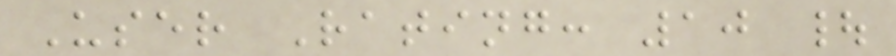User Rating: 10 |
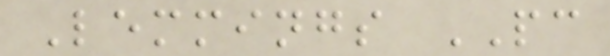Lemmings PC
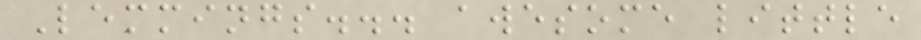Lemmings... awesome little
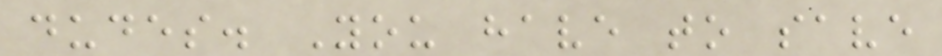dudes. You have to save
